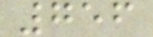756
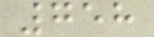758
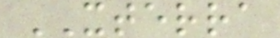XTERRA
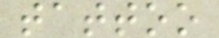tattoo
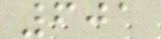601
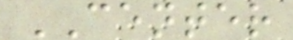CENTER
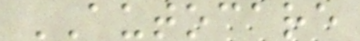AUTOCARE
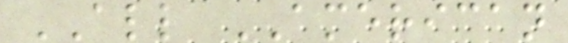ALL AMERICAN
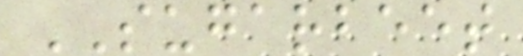SUGARBEET
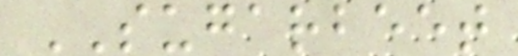SUGARBEET
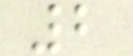2
